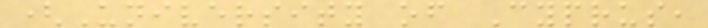(University of Cyprus,
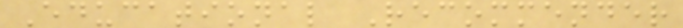Educational Recommender
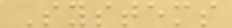Systems
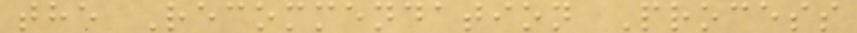the Recommendation Process
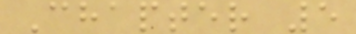Chapter 5
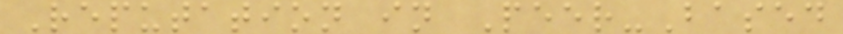Reputation in Peer-Based
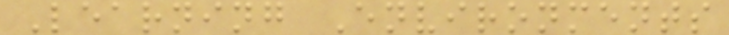Learning Environments
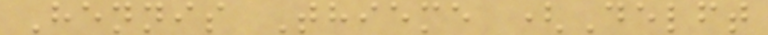Hennis Thieme (Delft
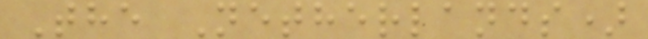The Netherlands)
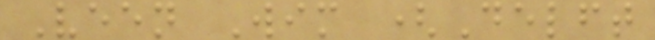Veen Wim (Delft
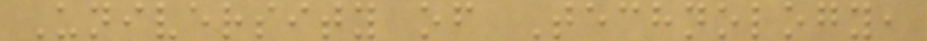University of Technology,
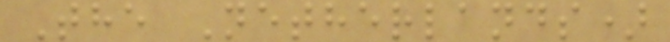The Netherlands)
